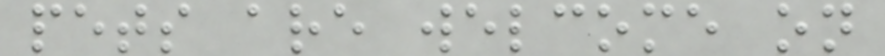pets are welcome on
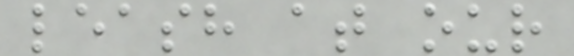leash at our
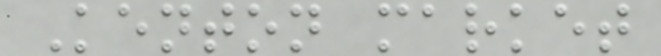Kenton market
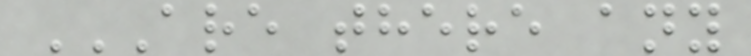ARE THERE ANY
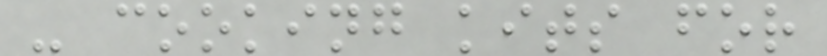- cooking kits for
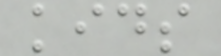kids
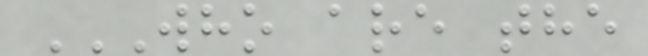WHO ARE THE
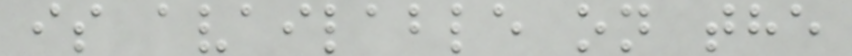is available on the
